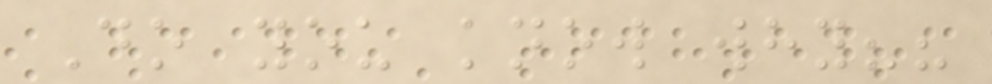Do you know why??
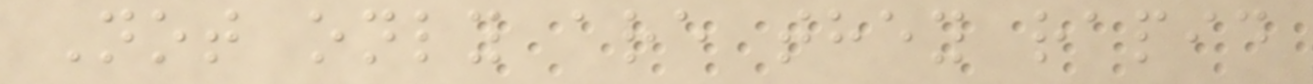Not only are they rapid
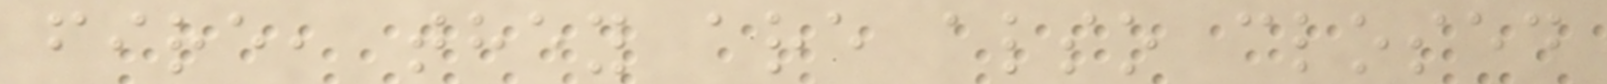fire, they are also closed
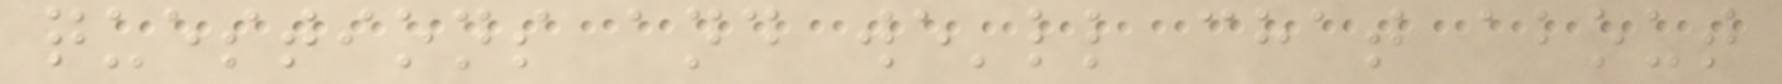questions and we'll chat about
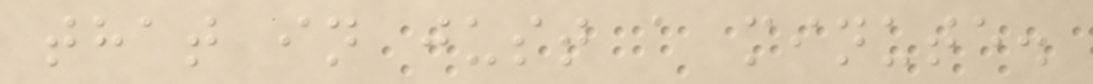that in just a minute.
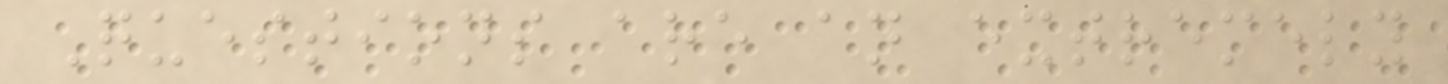Questions are an extremely
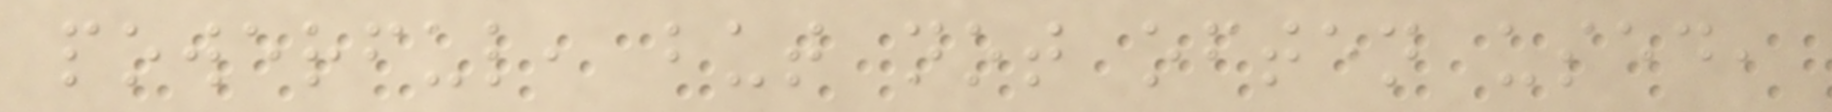powerful, but not often used,
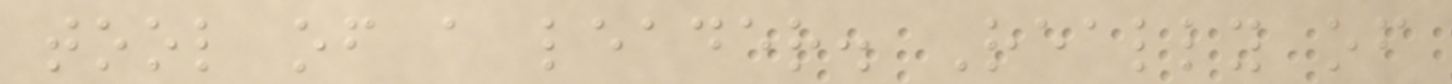tool of a leader. Really of
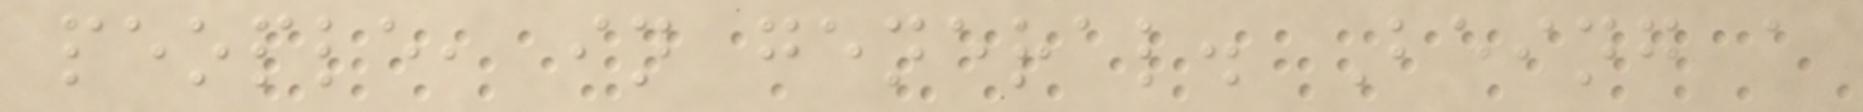people, in general. Being a
